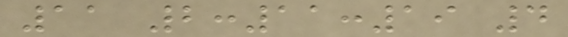11 2:11:19 4
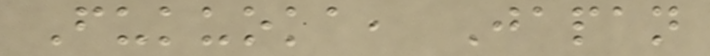Fukuoka, Japan
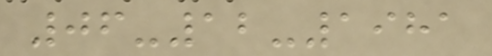06-12-1981
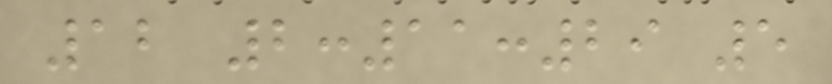12 2:11:29 5
